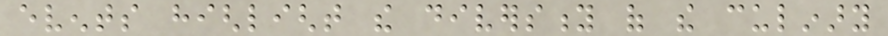events highlight the diversity of the culinary
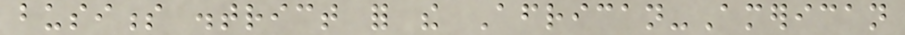business district for the African-American
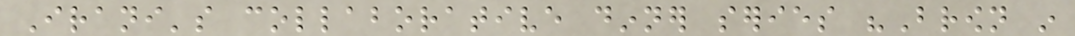Irani's collaborative dinner series "Brown in
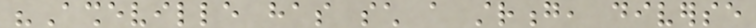"Asheville has such a strong, diverse
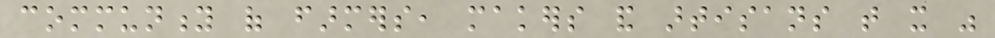community of farmers, makers and artisans that it was
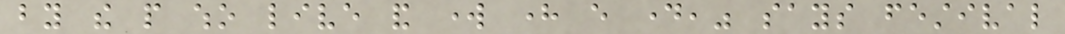by the people who live and work here every day," says festival
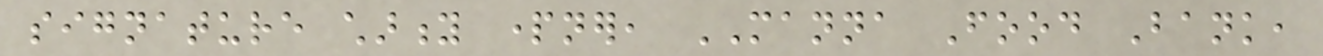signature charity partner, MANNA Food Bank,
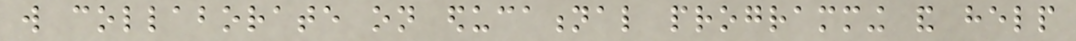will collaborate on educational programming and help
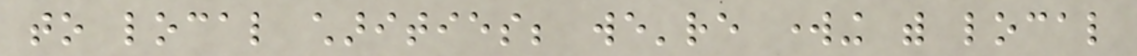to local charities; we're working with local
